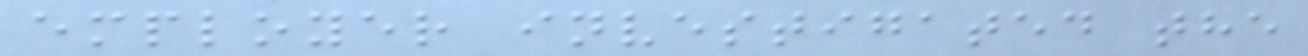employer investigated the
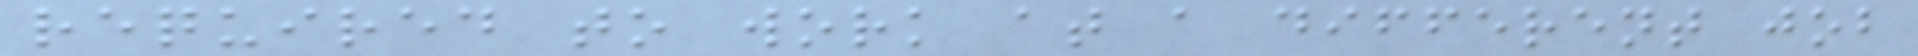required to work at a different job
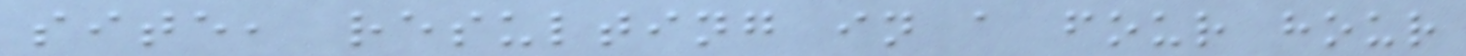site, resulting in a four hour
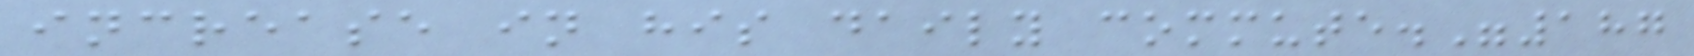increase in his daily commute."187
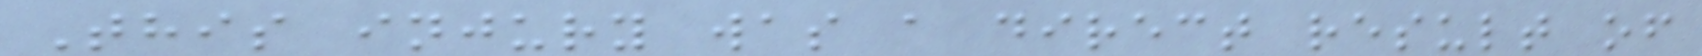This injury was a direct result of
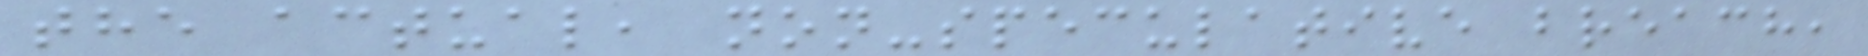the actual, non-speculative breach,
